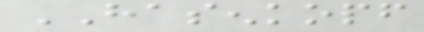HASENKOPF
